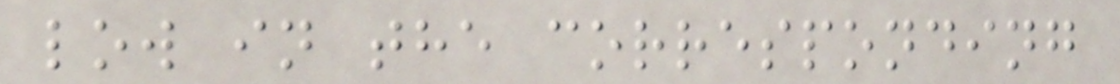low in the corresponding
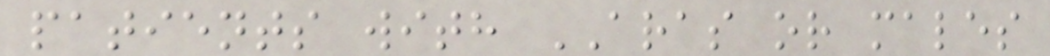patients with ARAS or males
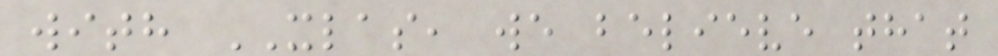with XLAS, we believe that
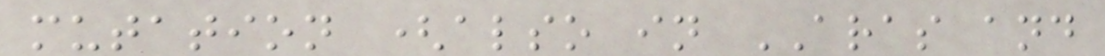mutation (also in ARAS and
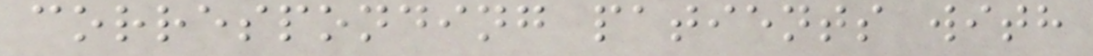corresponding patients with
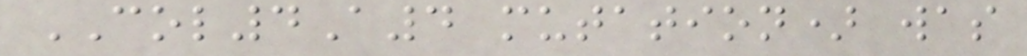COL4A4 mutation) was
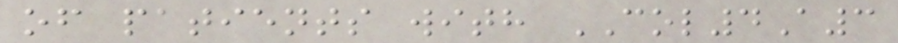of patients with COL4A3
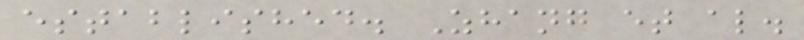established. Zhang et al.
